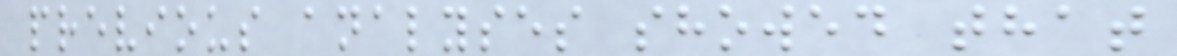previous analyses showed that
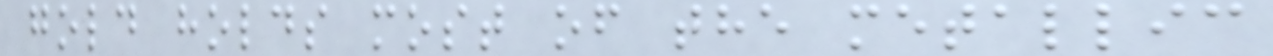gold holds most of the metallic
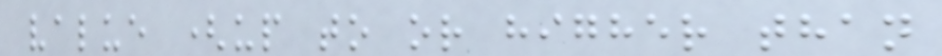value (up to or higher than
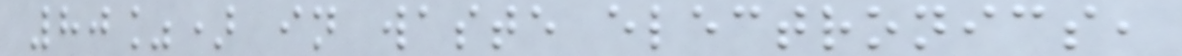80%) in waste electronics,
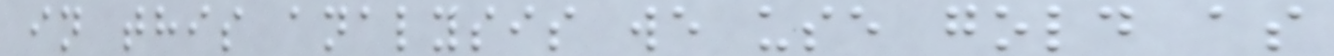in this analysis we use gold as
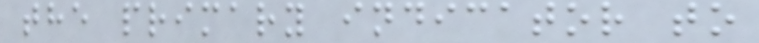the primary indicator to
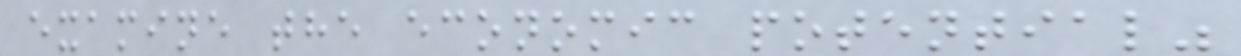examine the economic potential"
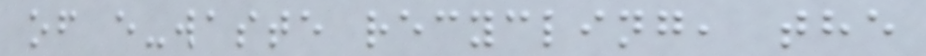of e-waste recycling, the
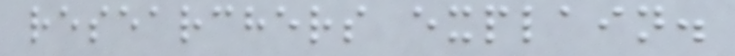researchers explain.
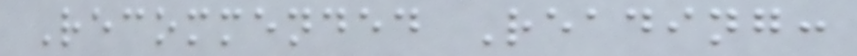Recommended Reading:
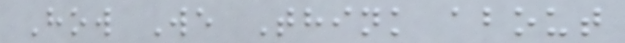How We Think about
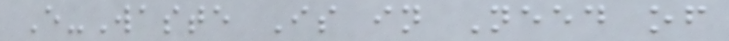E-Waste Is in Need of
